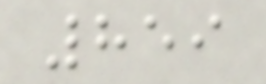859
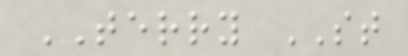TERRY ST
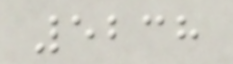5238
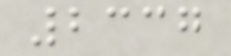2337
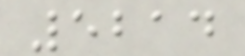5214
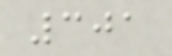301
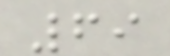69
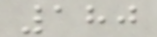180
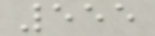555
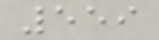559
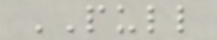PULL
